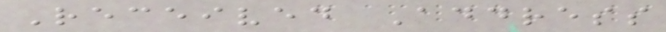Received Address
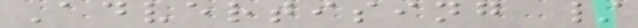Advertising /
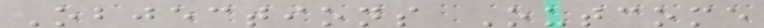Objections Outcome
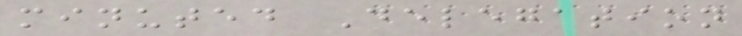minuted Delegation
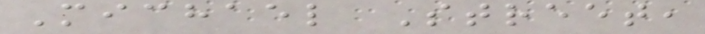Michael Street,
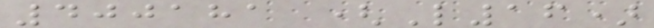400181 (L16)
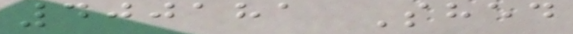400181 Shed
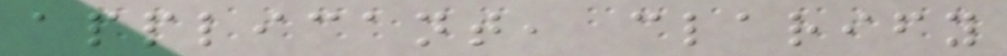applicant, clarify
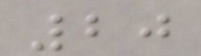20
